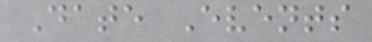Date Events
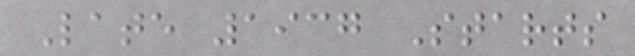Late 1937 Starts
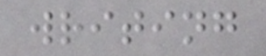writing
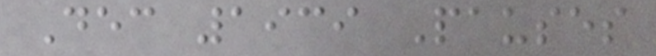Dec 1939 Pauses
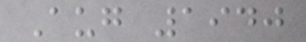Aug 1940
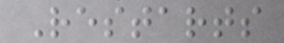Restarts
